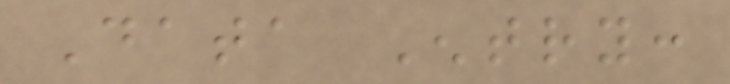Data Entry:
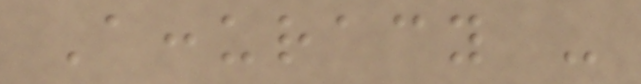Accuracy -
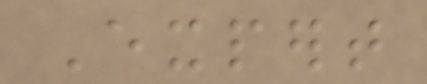Expert
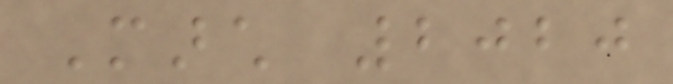March 2020
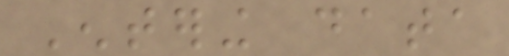Entering data
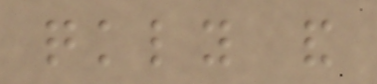quickly and
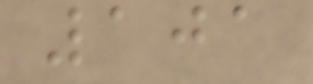101
